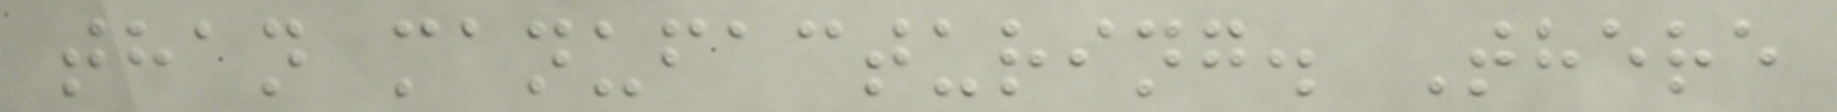than manufacturing. There
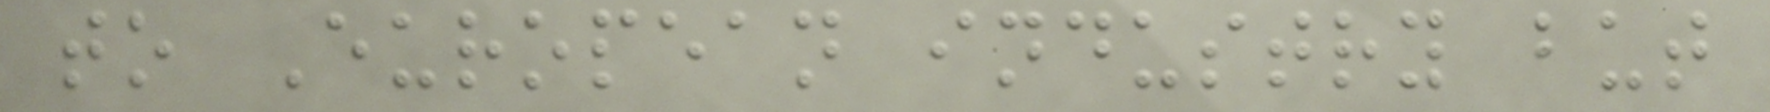to European industry but
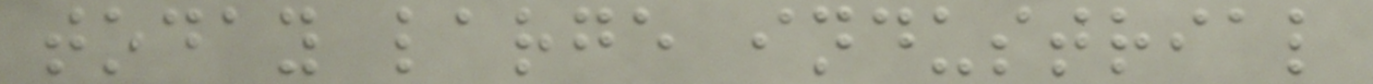today large industrial
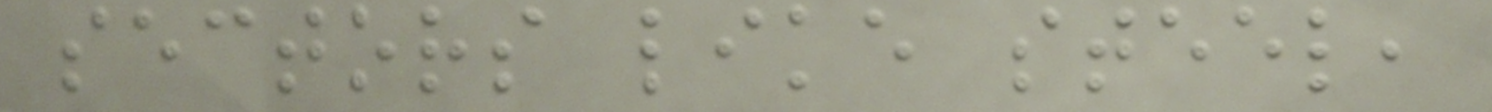sectors like steel,
